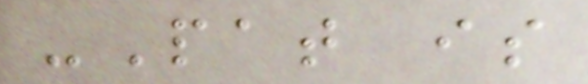-Pat is
